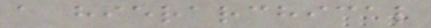a hierarchical
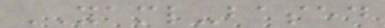YAML-based
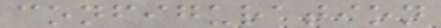configuration
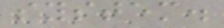system.
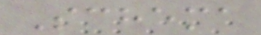Schema
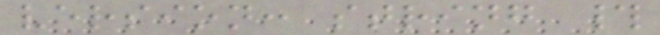version: string #
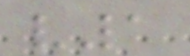v1
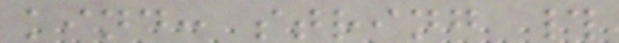kind: string #
